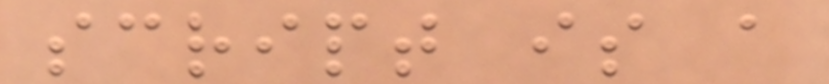script is a
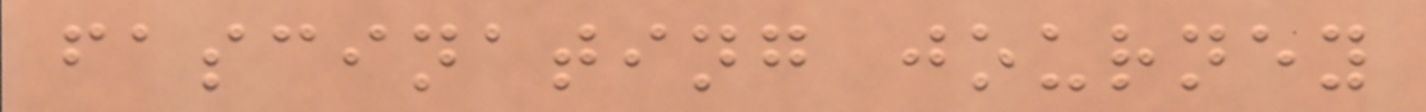fascinating journey
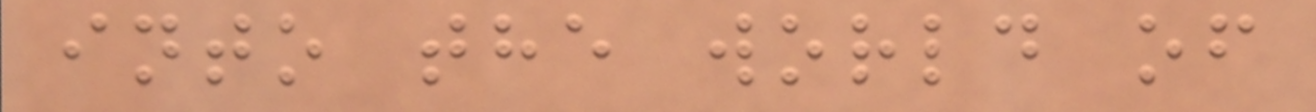into the world of
